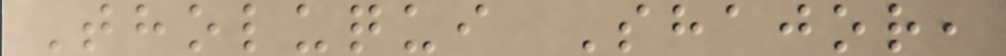Tholuqui Shajor,
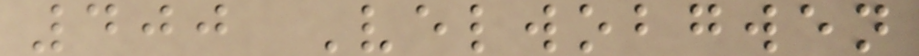400 Velwobgwen
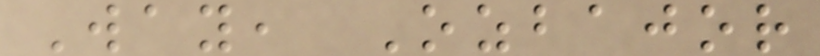Way, Ozbajor
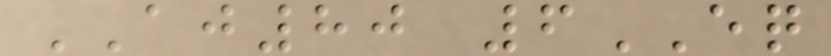AJ80 6EQ
